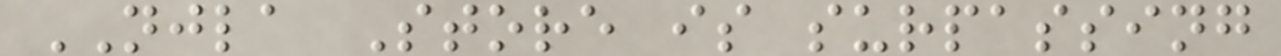NJLA Store is surpassing
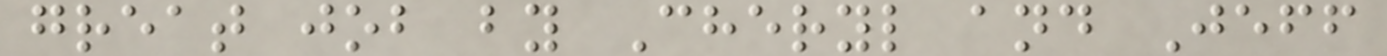great job by Cheryl and Jeff
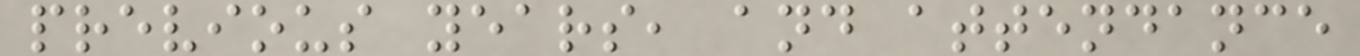previous years, and attendance
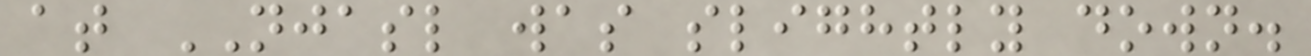at NJASL was slightly down.
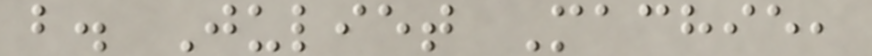b. Juliet Machie,
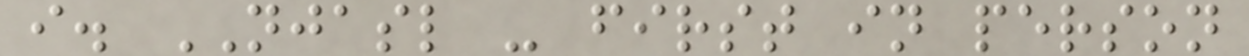i. NJASL - first in person
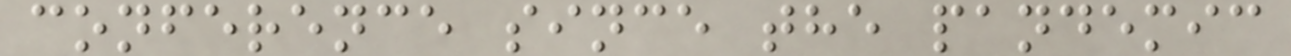conference since the pandemic
